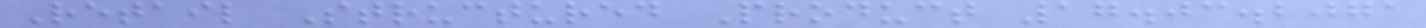Retail Structured Product 17.03.2071
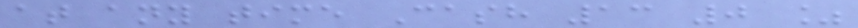at any time Cash 13 0 %
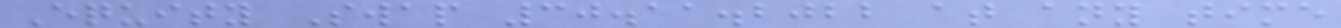Equity Swap 30.11.2022 at any time
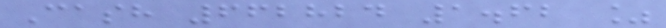Cash 662824 1.62 %
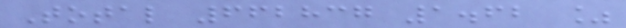Total 662837 1.62 %
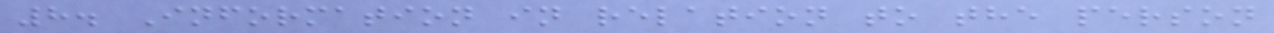8. Information in relation to the person
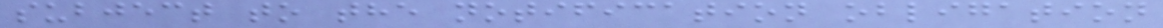subject to the notification obligation
